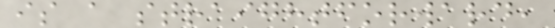is a straightforward,
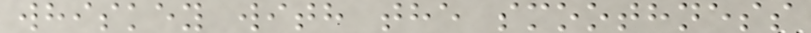whiskey with the smoothness
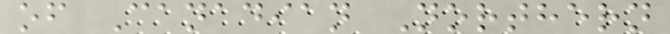of Canadian Northern
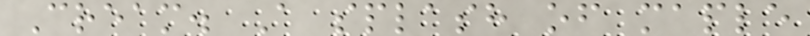Cream. A splash of maple
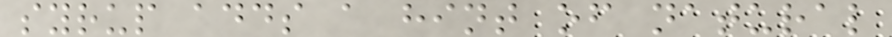syrup adds a hint of natural
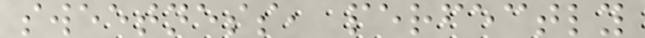sweetness, perfectly
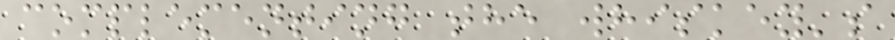complementing the whiskey's
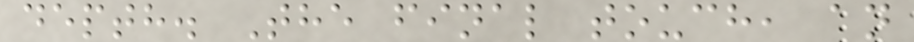depth. The final touch, an
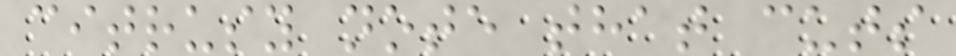citrusy note that cuts
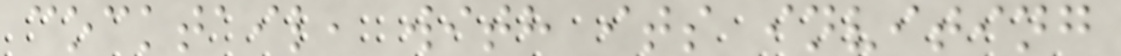cocktail, with its inviting
